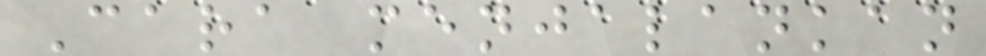Cara menjalankan
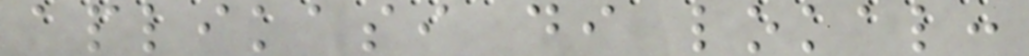aplikasi di lokal:
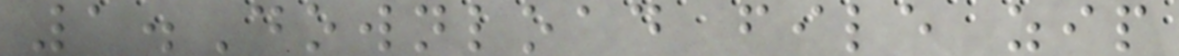1.Download file zip
